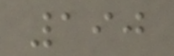190
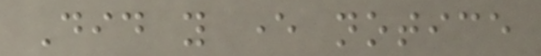Did you ever notice
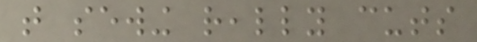that sewing really cuts
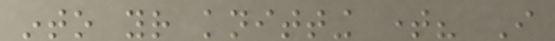into your knitting time? I
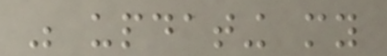was updating my
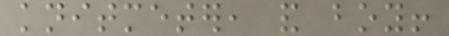knitmeter, and boy!
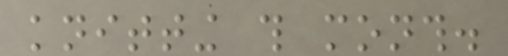knitting this month.
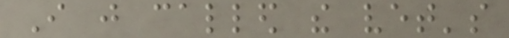I just called the vet's
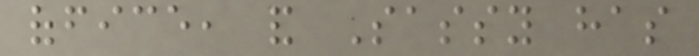office, and Sassy has
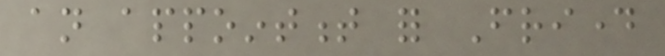an appointment for Friday
